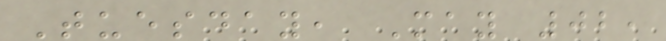Tuesday, May 02,
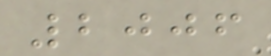2006
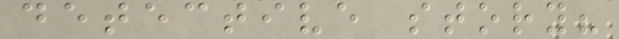detective story?
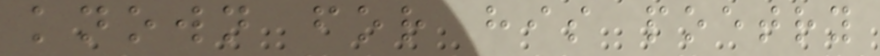known for his poetry
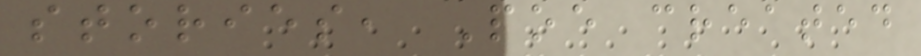stories, Poe created
